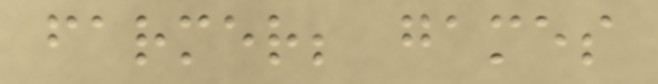farmer; games
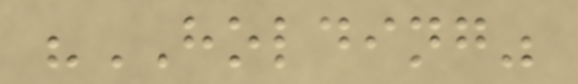"HOLDING"
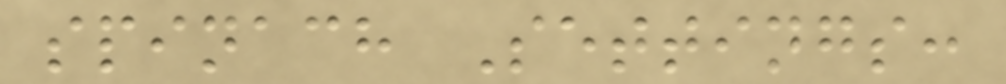spinach Settings:
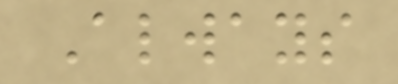Always
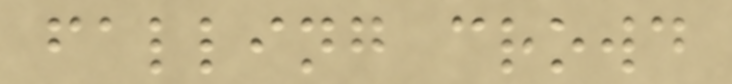falling crowd
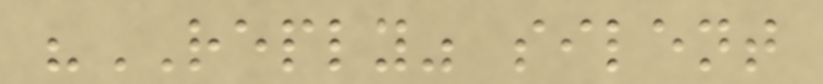"REPLY" silent
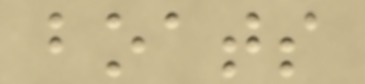boats
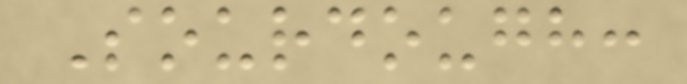Sourdough:
